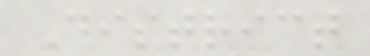District
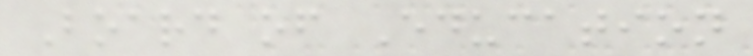Board of Education
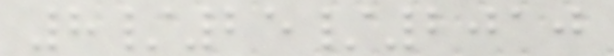8/25/2010
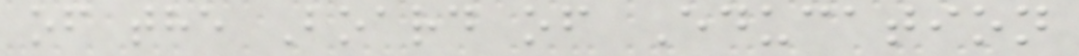of the Board of Education
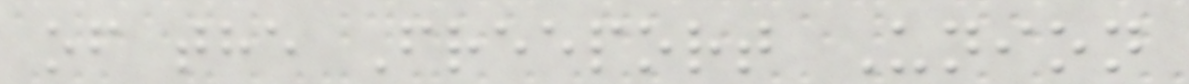of the Freeport Union
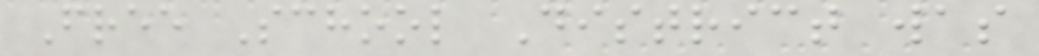Free School District was
